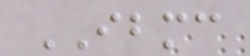IBMC
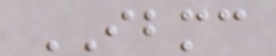IBMC
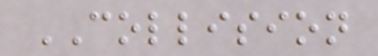COLLISION
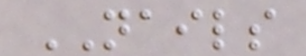NAILS
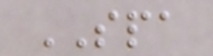SPA
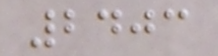2403
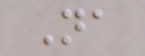Na
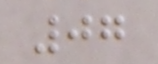07
